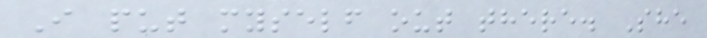I put myself out there. She
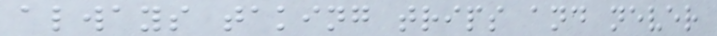always taking trips and never
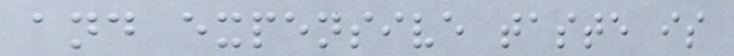and expensive taste is
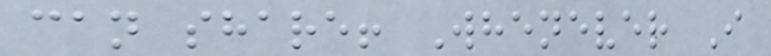can share! Whenever I
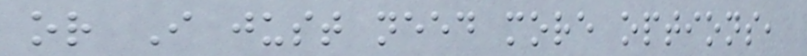or I just need more options,
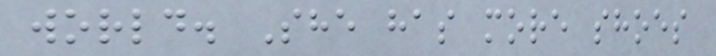world. She has more shoes
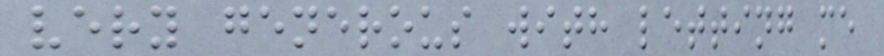very generous with letting me
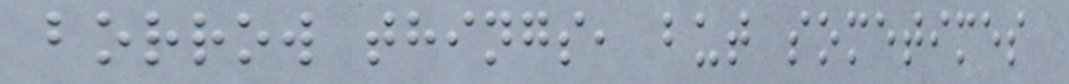borrow things, but sometimes
